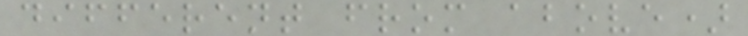different from above)
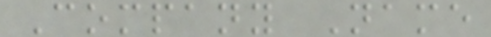Company Name
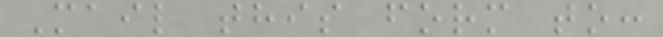Mail this form to:
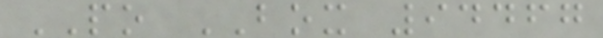PO BOX 94467
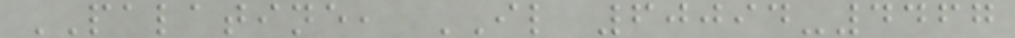PALATINE, IL 60094-4467
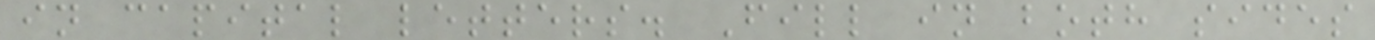in capital letters. Fill in both sides
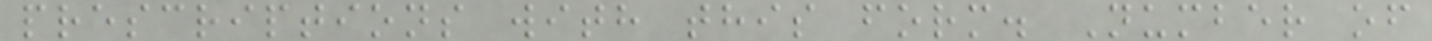prescriptions with this form. Number of
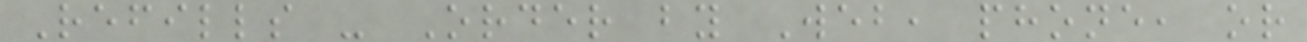Refills - Order by Web, phone, or
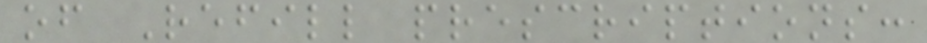of Refill prescriptions:
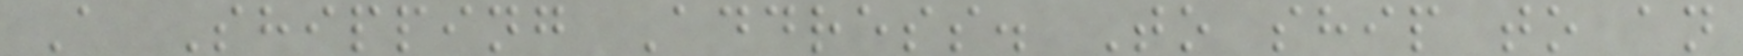A Shipping Address. To ship to an
